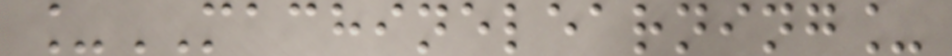_MACHINELEARNING_
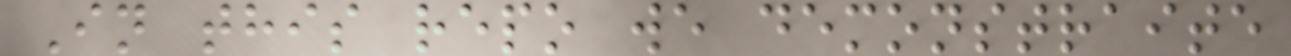In this repo we demonstraite
